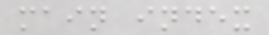main index
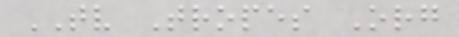TV Tropes Org
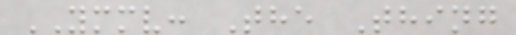YMMV: The Thing
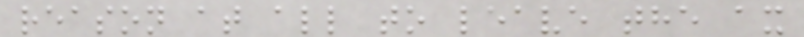reason at all to leave the ax
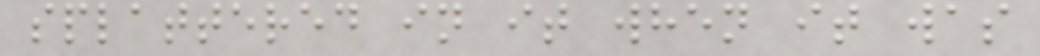splattered in it when it was
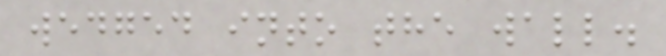wedged into the wall.
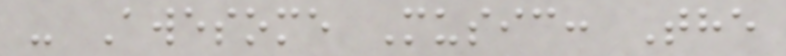- Awesome Music: The
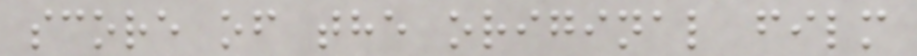score of the original film
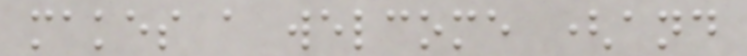makes a welcome (and
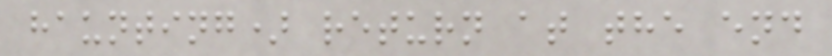haunting) return at the end
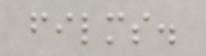films.
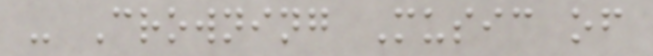- Crowning Music of
